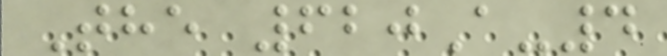The 620A-4
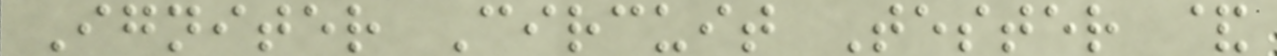Igniter Circuit Tester &
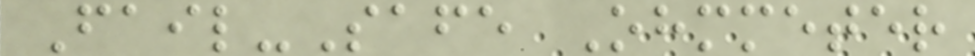Fail-Safe Ohmmeter
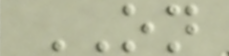ON
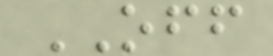OFF
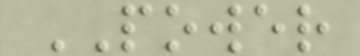POWER
